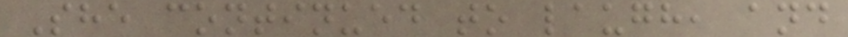She continued to laugh, and
